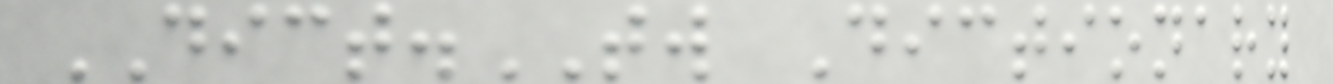DICT.TW Dictionary
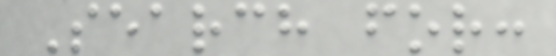Search for:
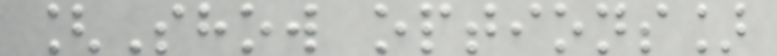[Show options]
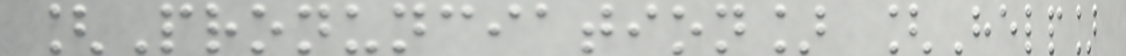[Pronunciation] [Help]
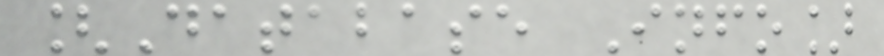[Database Info]
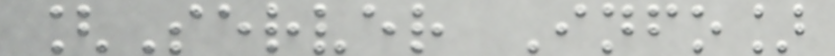[Server Info]
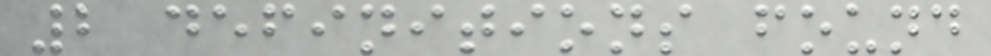2 definitions found
